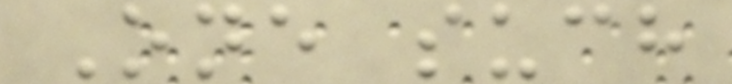One such
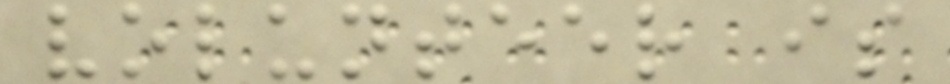volunteer is
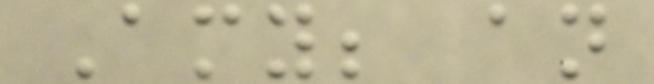Amy; an
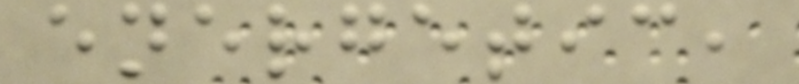energetic,
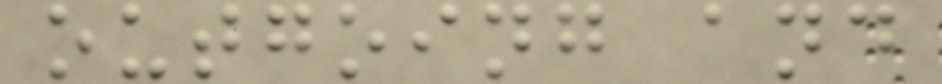outgoing and
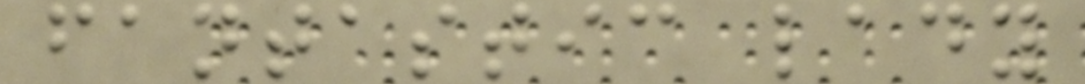fantastic lady
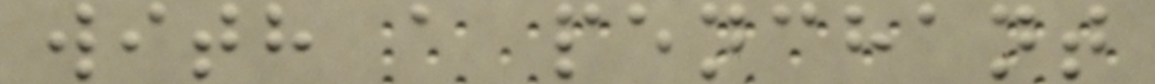with a penchant
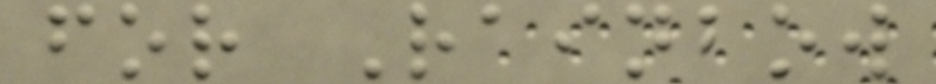for Rainbow
